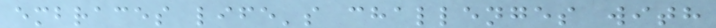embraces life's challenges with
